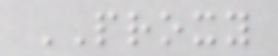PROXY
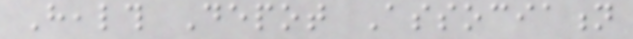Health Depot Association
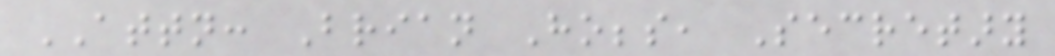ATTN: Brian Hobbs, Secretary
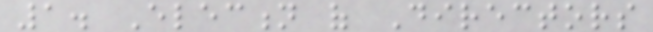1. Election of Directors
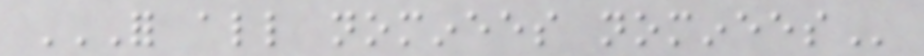FOR ALL NOMINEES NOMINEES
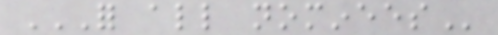FOR ALL NOMINEES
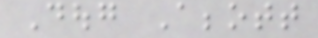Doug Abbott
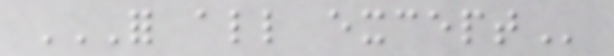FOR ALL EXCEPT
